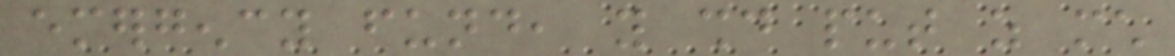emergency fund, you should put as much
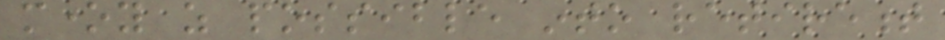money as possible into retirement
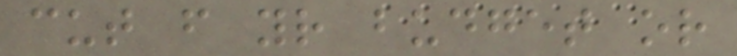cut from your budget or
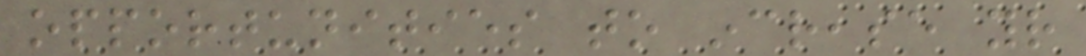opportunities to increase your
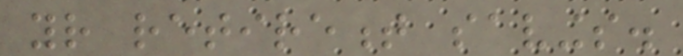your retirement savings.
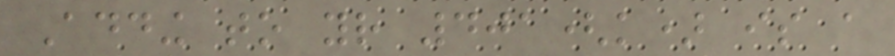Adding to your 401(k) is a
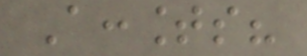Accounts?
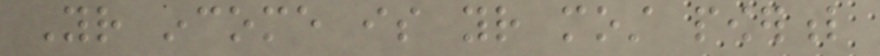Your income is your most powerful
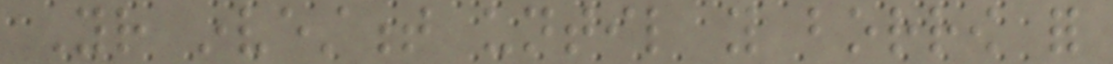Your investment until you borrow for
